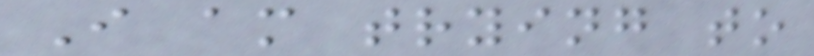I am trying to
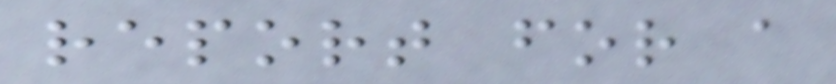report for a
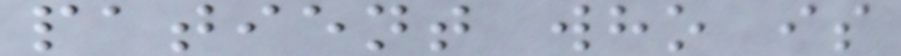patient who is
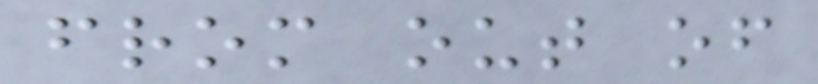from out of
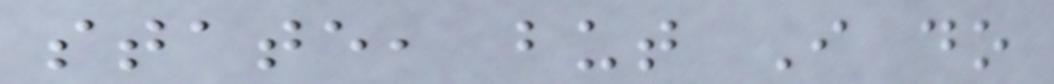state, but I do
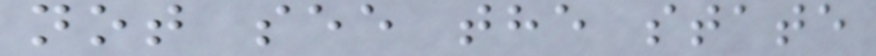not see the state
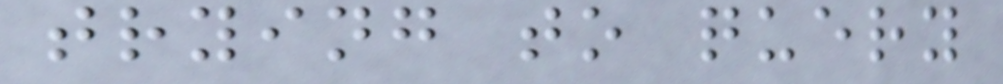trying to query
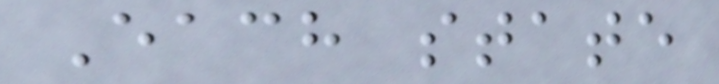Each state
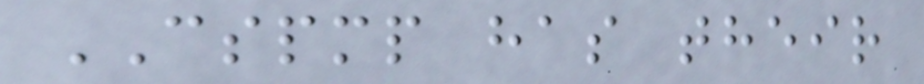CSPMP has their
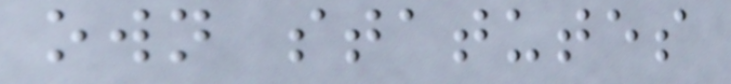own statutes
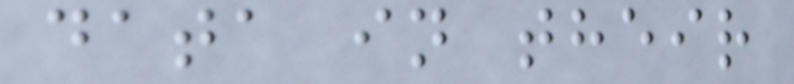data in their
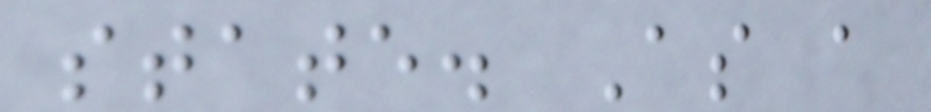state. As a
